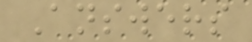Answers
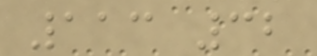113 32
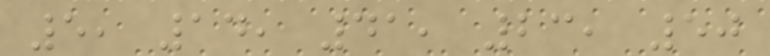5, 14, 41, 23, 50
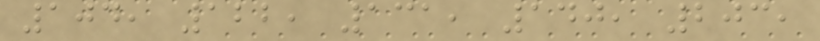104, 122, 131, 140, 203,
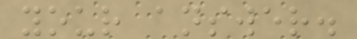your answer.
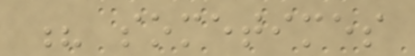? sometimes
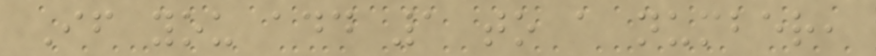If you add 1 to a number,
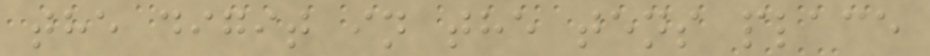the digit in the tens place
